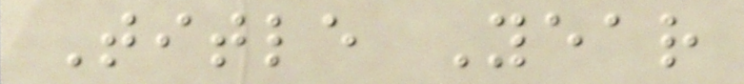Title Year
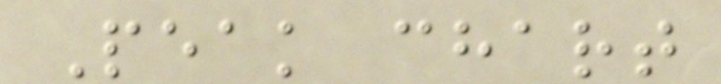Peak chart
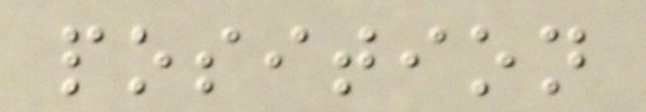position
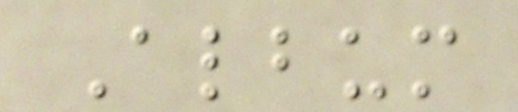Album
